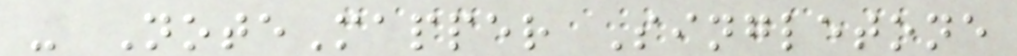- NoteMapper Singletone
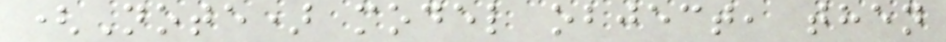(Note) model object, then
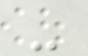-
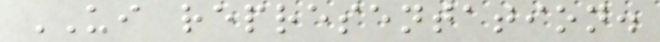UI representation.
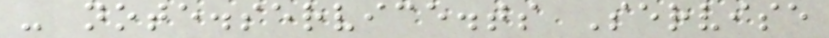- note.service.ts Servise
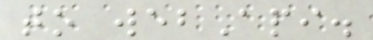to webApi.
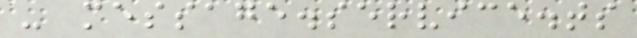- message.service.ts
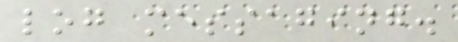log messaging.
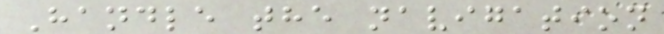Handle the navigation
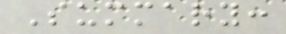Summary:
